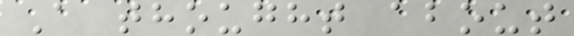A thought about
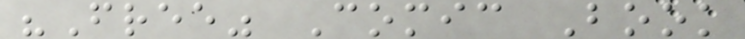"Free" Comic Book
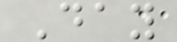Day
